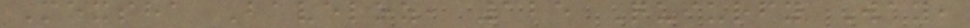Mexsha Baveloz, 125 Quiurfy Way,
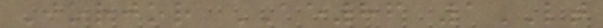Jorjor AE86 1LT
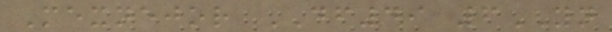Mexnejor DF49 6YN
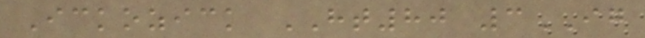Ickozick HT80 3IG
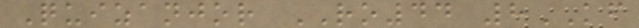Quizanjor RO44 8KF
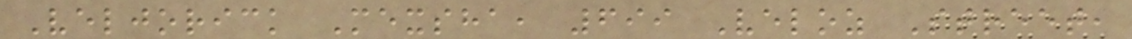Veljorick Mexsha, 699 Veloz Street,
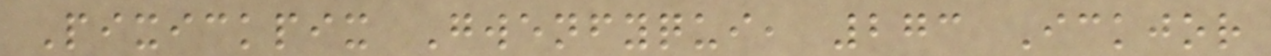Pixickpix Gwenfyqui, 273 Ickjor
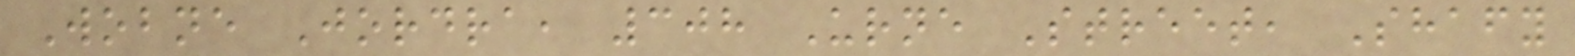Wobne Jordra, 308 Urne Street, Shafy
